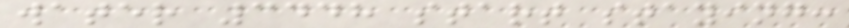water 3448 start staying:
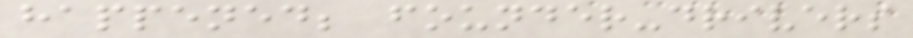happened; founder-drivers
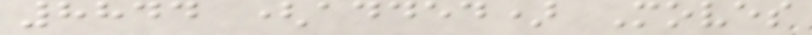8844 (added) Moves
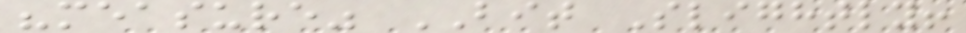"measure" BIT Slightly!
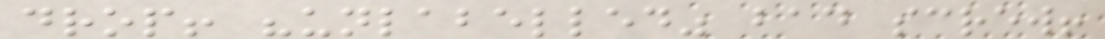drop! "unlabelled" bad screw!
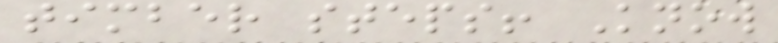timber steps! Know
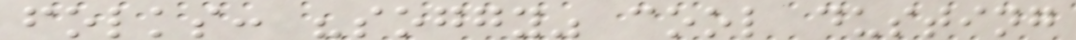folks: "soggy" cool dusting
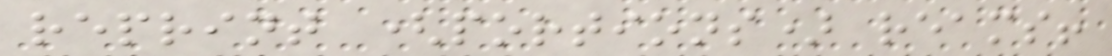reprint (portions) reams!
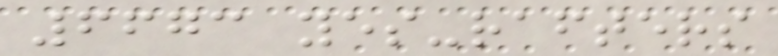6673 yes-rafters
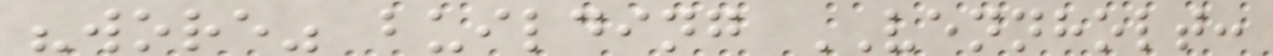"wore" building VENNHOLT:
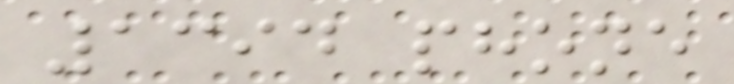1394 phone
